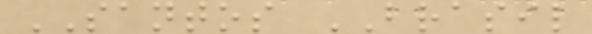SANTOS BRASIL
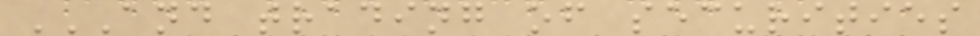AND TRADING OF SECURITIES
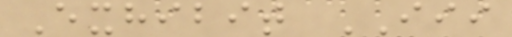Exhibit III
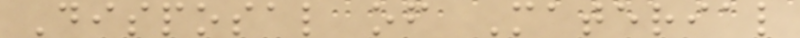Disposal of Material
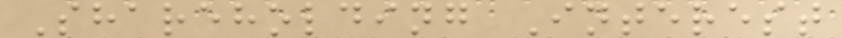Shareholding Interest
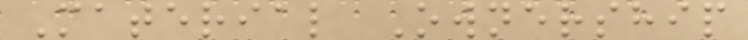Material Ownership
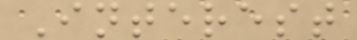Interest
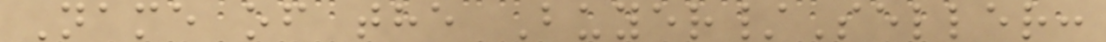Name of the Buyer/Seller:
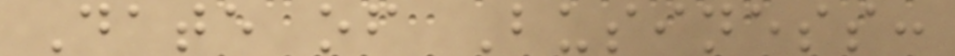Date of Business:
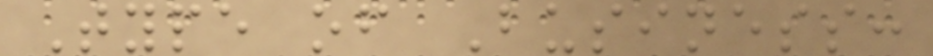Type of Business:
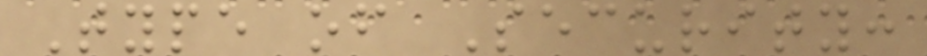Type of Security:
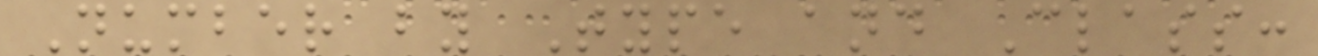Number by Type and Class:
